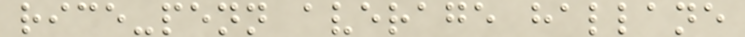rice-penn average hallane
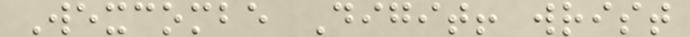Wexcombe Digit! wrist
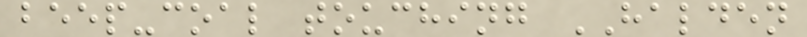beep-coal touching HALDEN
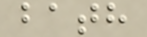bath
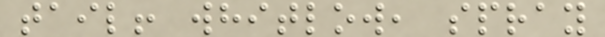tail! whitlow, spray
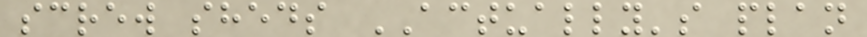screw sheds ACTUALLY's plan
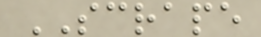SCRAPE
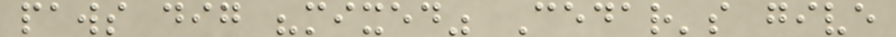paws dig "mixed" Cedar's give
